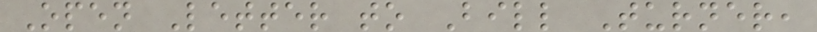Open Letter to Bill Turner,
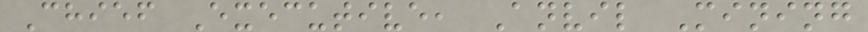Chief Executive, Anvil Mining
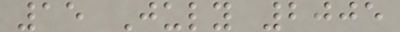15 July 2005
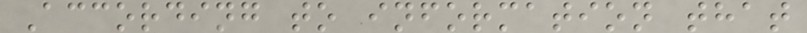According to information that
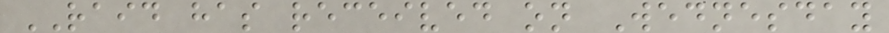RAID has received on Wednesday
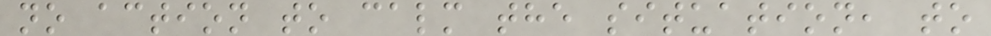no action to calm the situation, to
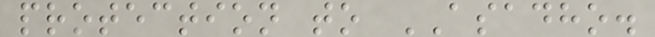protection to ASADHO.
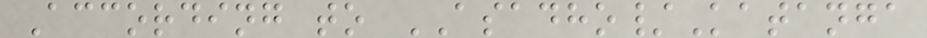According to ASADHO/Katanga
